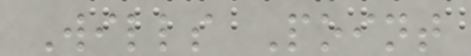Wills Point
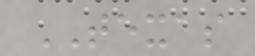TEXAS
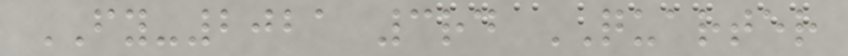FY-2021 3rd QUARTER
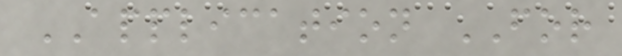APPLICATION FOR
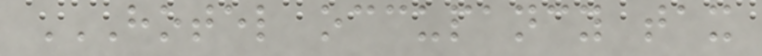HOTEL OCCUPANCY TAX
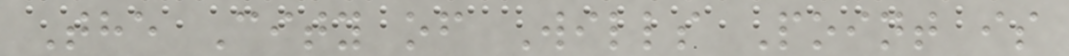The City of Wills Point is
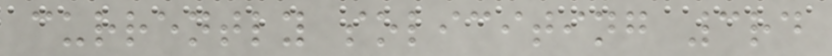currently soliciting 3rd
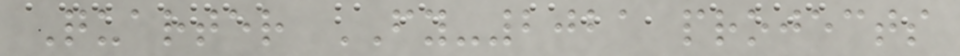Quarter FY-2021 projects
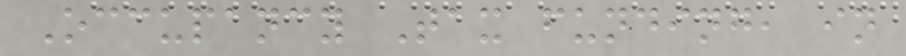Occupancy Tax funding, in
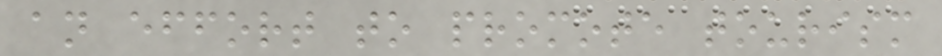an effort to promote tourism
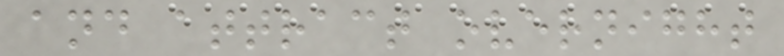and attract overnight
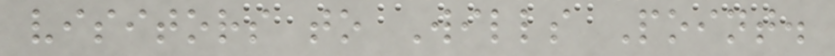visitors to Wills Point.
